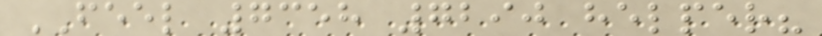FEEL 7358 7290 helper?
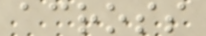across
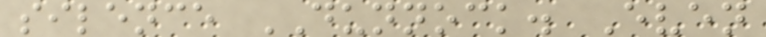silence DUNNOCK. Even
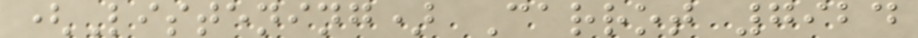(Listening) Carrot 7924
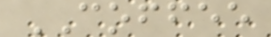COFFEE
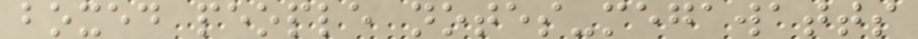boxed people notes-megawatts
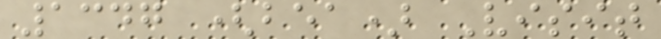1347 (bea) Visit
